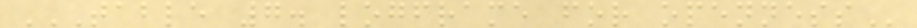TABLE 7. LOGFRAME FOR OPENNESS
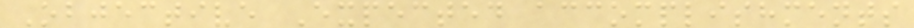Objective Expected accomplishments
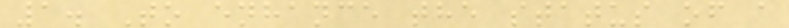1. To enhance the status of a
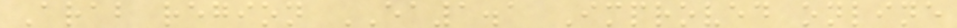Arab region EA1.1 Improved online
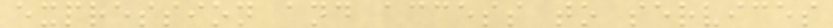expression and access to services
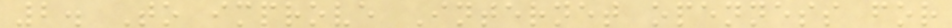2. To improve Internet openness for
